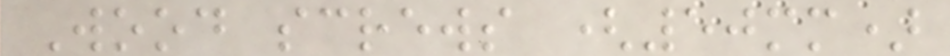Wood screws (50mm)
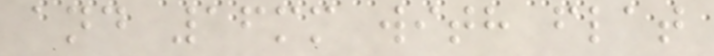and 16mm with flat
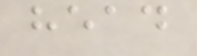head
